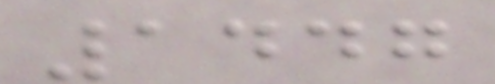1447
